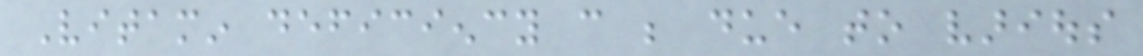Vitamin deficiency can be due to various
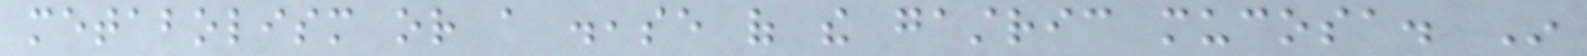metabolism or a disease of the gastric mucosa. In
